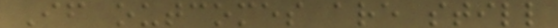If outcomes are still
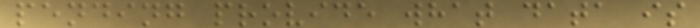pending provide what data is
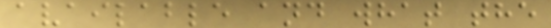available and what the
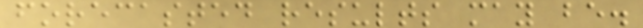forecasted results may be.
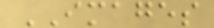IMAGES
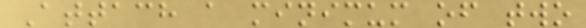Attach a minimum of two
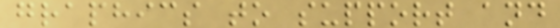graphics to support and
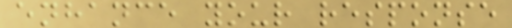enhance your response
